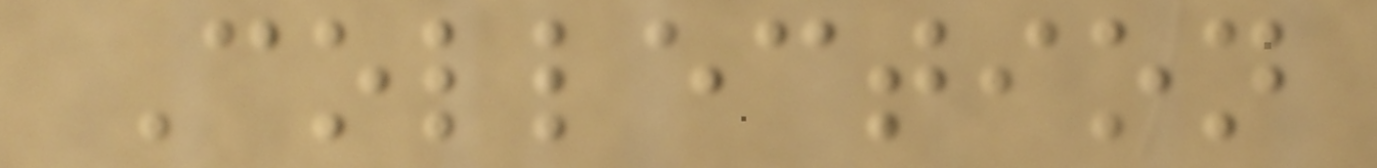Collection
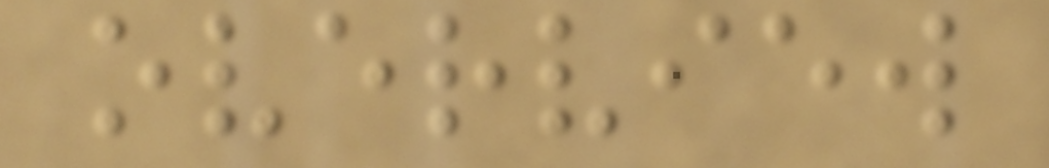overview
